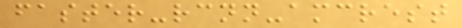faster-rcnn-amcrest
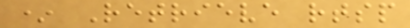* Retrieve rtsp
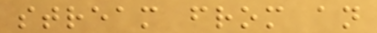stream from an
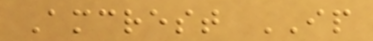Amcrest IP
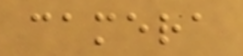camera
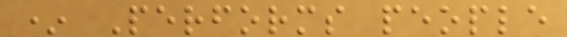* Performs people
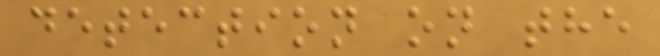detection on the
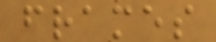frames
